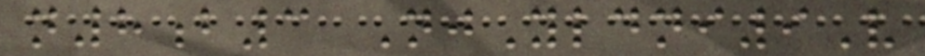n8b3 NjYldni9V
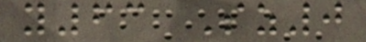y63 Sz0
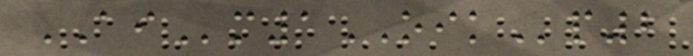AIm1OIKp2
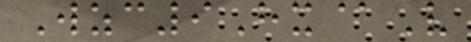Wzc9Hx@V
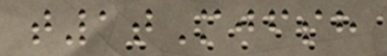t1tMjfsh
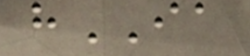hIA
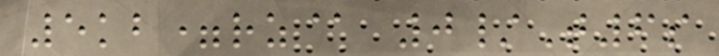5kb=rz@ 0/T6s
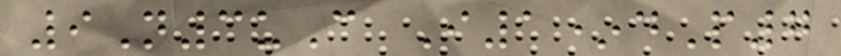9N3uC I1*dP7
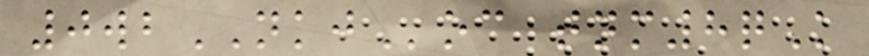0wbNKJoc tnm8qK
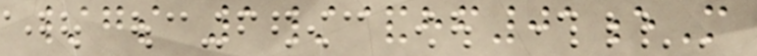/gs 1/&hf01eM
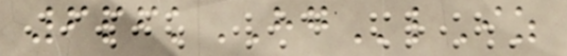6pfkHGlIz
